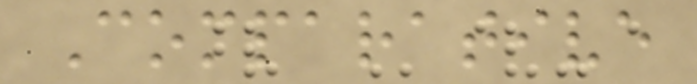Comparative
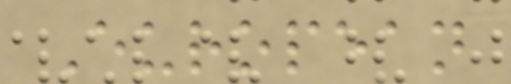European
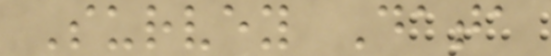Survey Data
